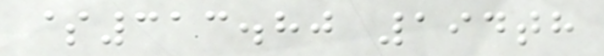$313.80 194th
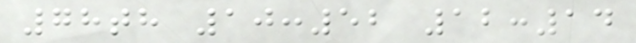78th 10:52 12:14
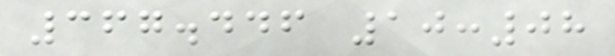367.446 10:08
